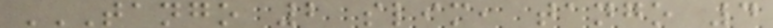TANGO 2 SLIM, TANGO 4
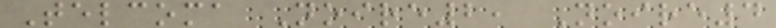Telcoma Noire2, Noire4
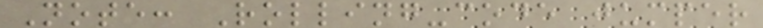Note: Rolling-code jumper
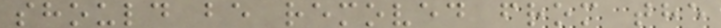should be removed from the
